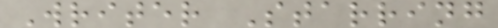Writer Starring
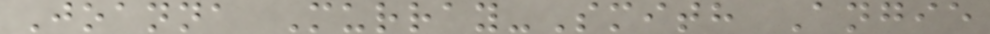Joanna Murray-Smith Angie
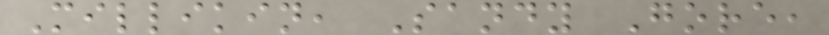Millikin, Sandy Gore,
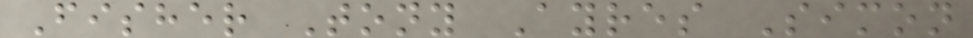Fisher Tony Ayres Simon
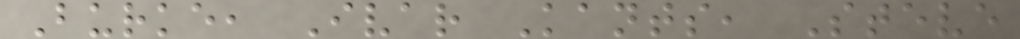Burke, Ivar Kants, Steve
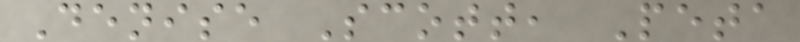Denise Scott, Peta
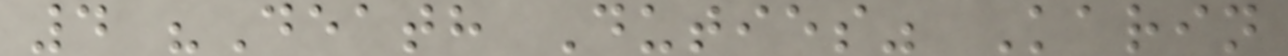4 "Death Duties" Karin
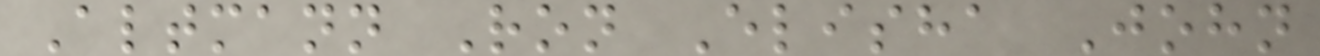Altmann Ron Elisha John
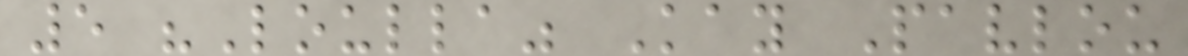5 "Loulla" Kay Pavlou
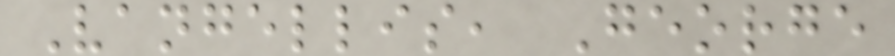Vangellis, George
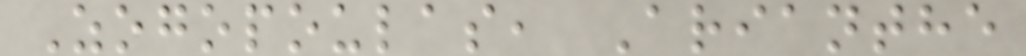Zogopoulas, Arianthe
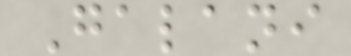Galani
